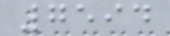7594
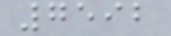7592
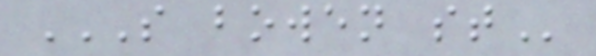S BOWEN ST
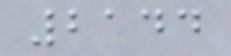2144
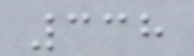338
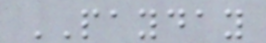PAYDAY
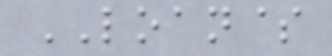LOAN$
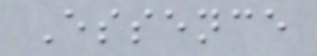Essence
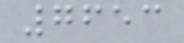7653
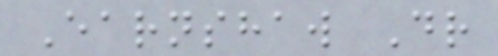Earnshaw Dr
